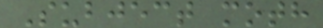Subject moth
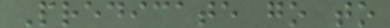Predicate go to
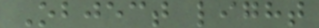Object light
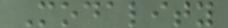Modality
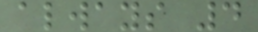always 4
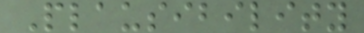Plausibility
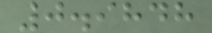0.9848
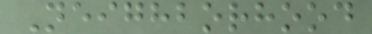Neighborhood
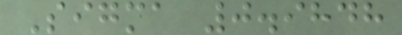Sigma 0.9848
